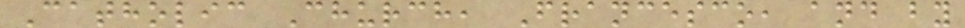Catholic Church, Francesco, and by
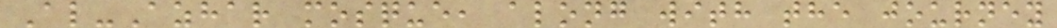Al-Azhar mosque, along with the journey
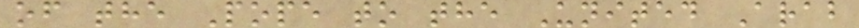of the Pope to the United Arab
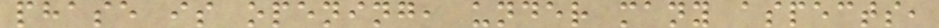phase is opening, under many aspects,
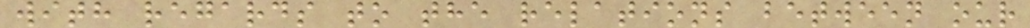with regards to the relations between our
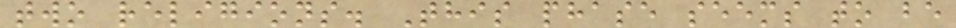two religions. This phase seems to be
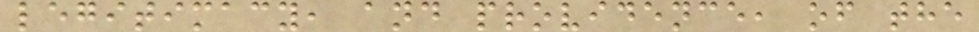legitimacy, and providence, of the
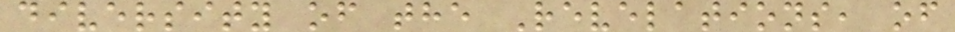diversity of the Revelations, of
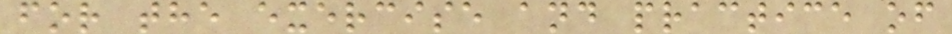for the exercise and practice of
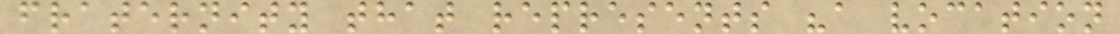fraternity that represents "a vocation
